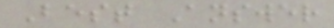Best Answer
